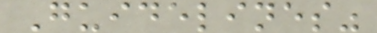Guidelines"
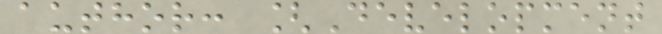author: [Development
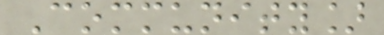Community]
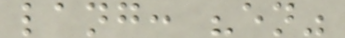lang: "en"
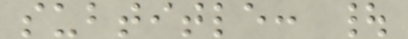subtitle: |
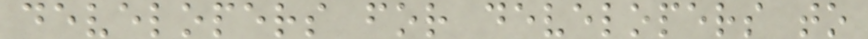developers for developers to
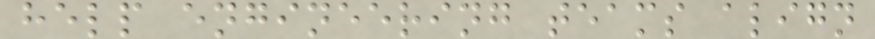help engineering teams align
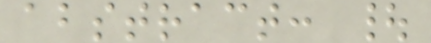abstract: |
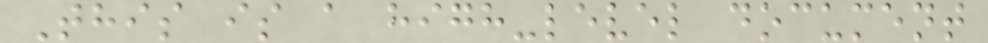This is a high-level document
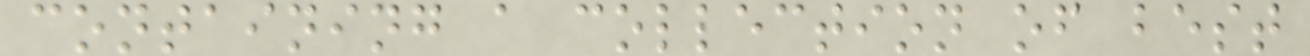containing a collection of best
